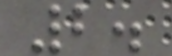2.
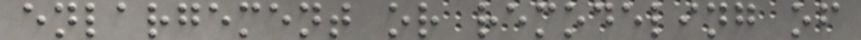enlargement or remodeling of
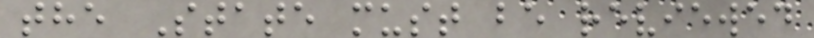the State must be reviewed
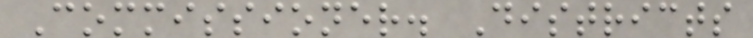Commissioner. Districts
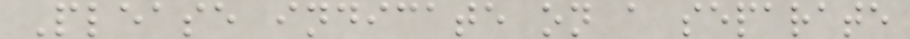Please indicate on a separate
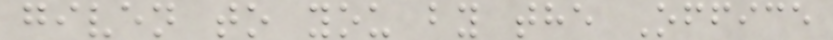given to you by the Office
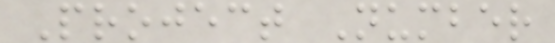Project Number
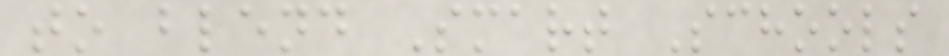to blend Smart Schools
